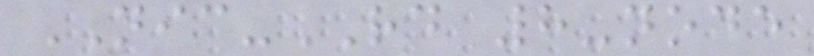NIC-RD 8-node
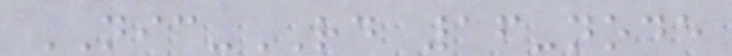NIC-RD 16-node
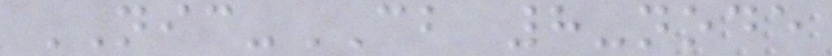NIC-CB 8-node
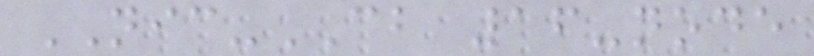NIC-CB 16-node
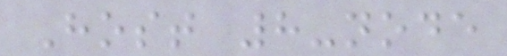Host 8-node
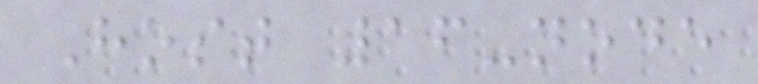Host 16-node
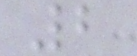2
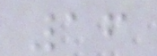16
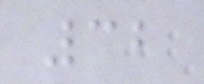32
